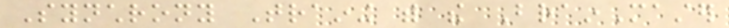Synchrony Training with the BrainMaster
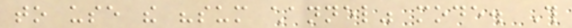to use the "sum channel" mode. This
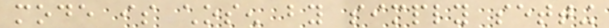mode is chosen by simply setting
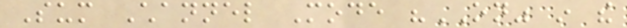Sum Channel Mode "ON" in the
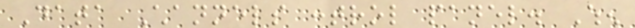Data Channels control panel. When
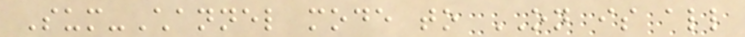Sum-Channel mode to ON is all
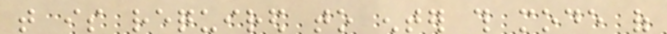that is required to enter this mode of
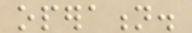operation.
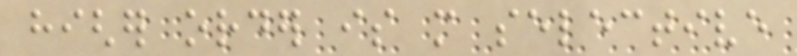higher order is more selective
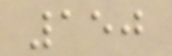150
